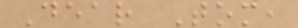Dear Tom,
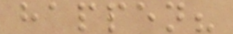happen?
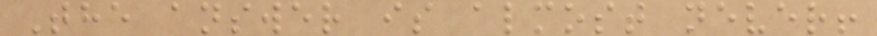The answer is almost never!
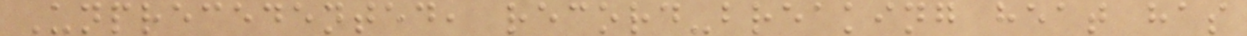Unprecedented, record-breaking heat has
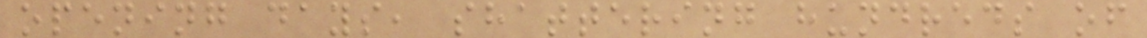opening days, shattering hundreds of
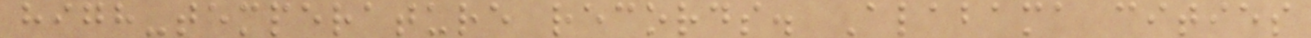high-temperature records. Alabama cities
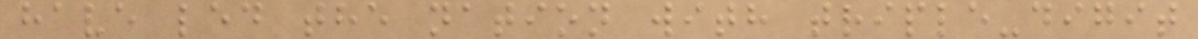have led the nation with triple-digit
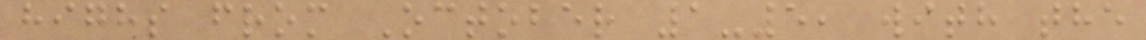highs from October 1-5, with the
